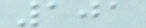101
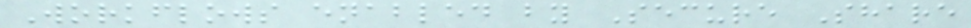Workflows enabled by Secure Share
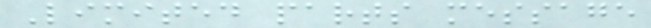Limited parts message
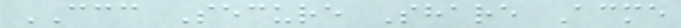CCC Secure Share Acme
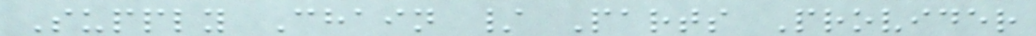Supply Chain / Parts Provider
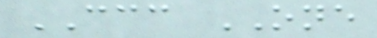CCC ONE
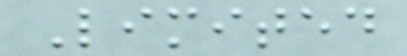Limited
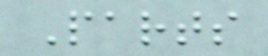Parts
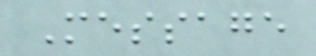Message
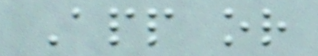App or
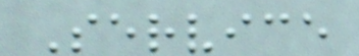Service
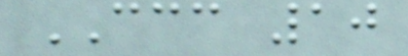CCC 10
